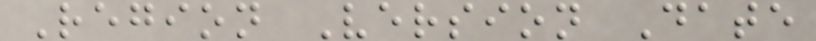Region Version Date
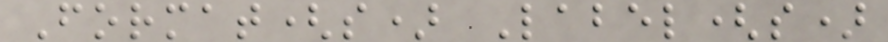Format(s) Label(s)
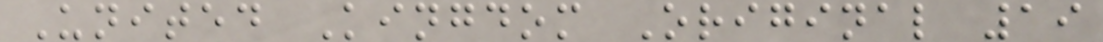United Kingdom Original 19
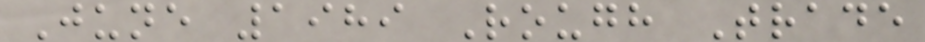June 1989 Rough Trade
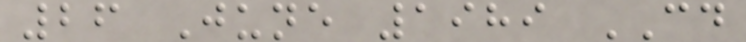26 June 1989 CD
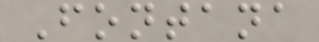Fontana
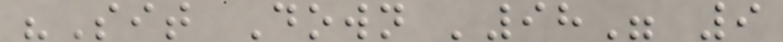"Sit Down '98" 9
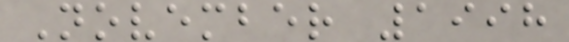November 1998
